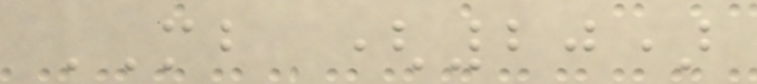MB (20)
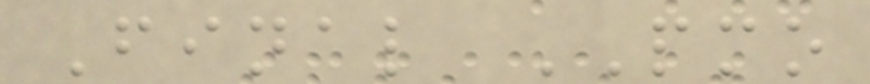Final PMO
